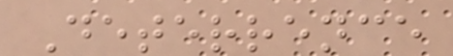Deterrence
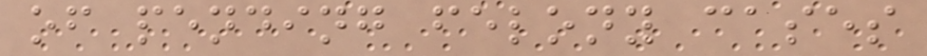of pending felony cases
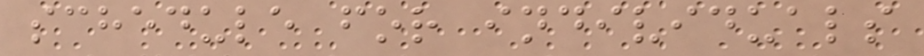schedule for individuals
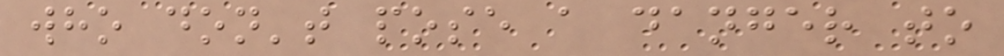who don't pose a danger to
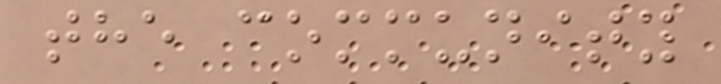the community
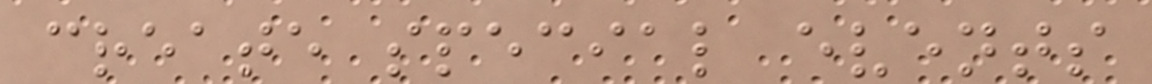create special events
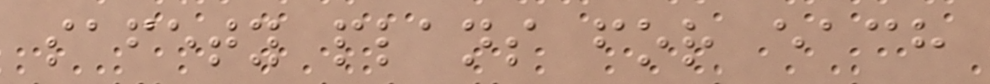safety plans for each
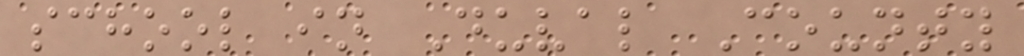school in Duval County
